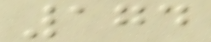174
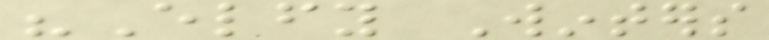"Elfy Winters
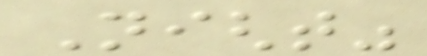Night"
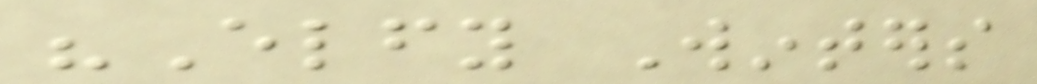"Elfy Winters
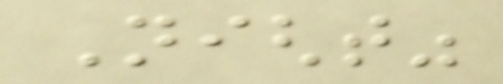Night"
